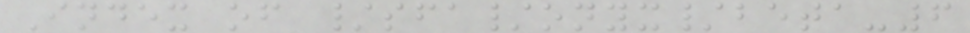Index of /sfa/onyx/beta-6
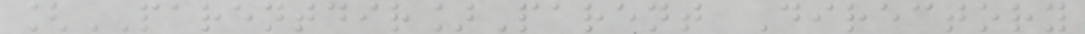[PARENTDIR]Parent Directory
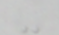-
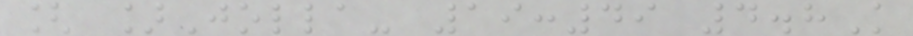[ ]Jolla- 19:49 4.8K
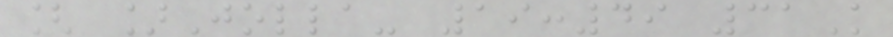[ ]Jolla- 19:49 31K
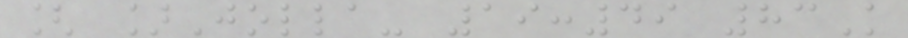[ ]Jolla- 19:49 83K
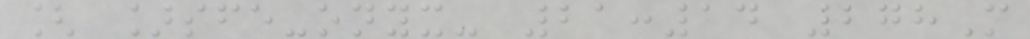[ ]sfe-onyx- 21:14 278M
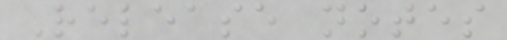Release notes
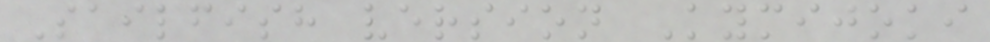Sailfish version Kymijoki
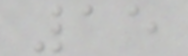15
